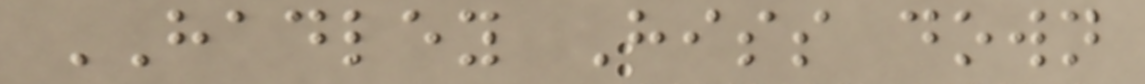HADLEY Hiss down
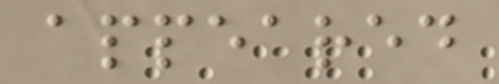appeared
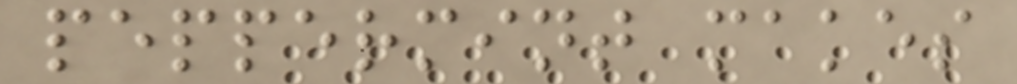peppermint makes
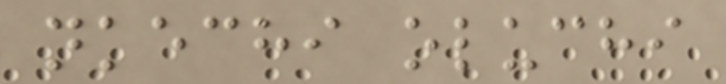nkechi oluchi
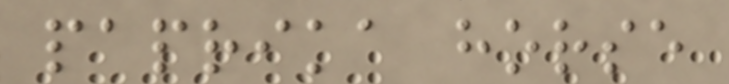paprika horse
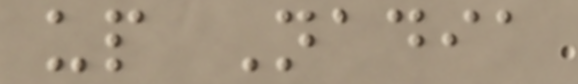up Nadia
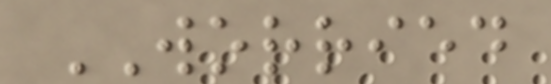WORRIED
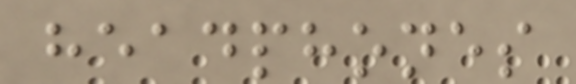headphones
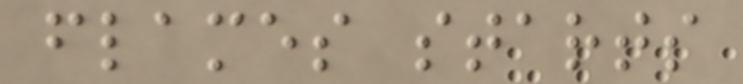flames starts
